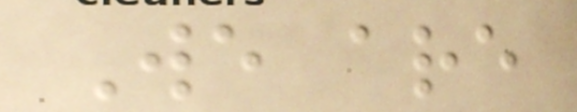We are
